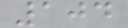104
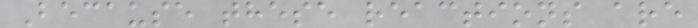Because these reactions are
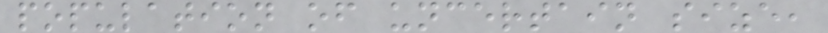population of uncertain size,
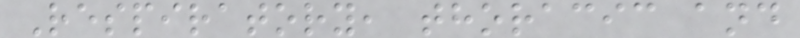Respiratory, thoracic and
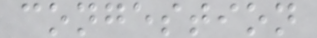congestion
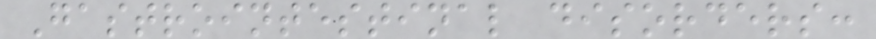Gastrointestinal disorders:
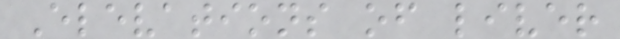Elevations of liver
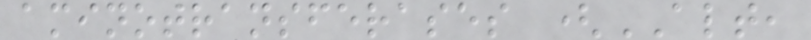aminotransferases (ALT,
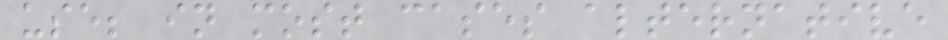use; in most cases alternative
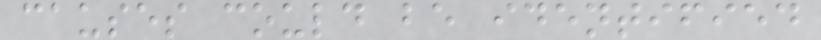causes could be identified
